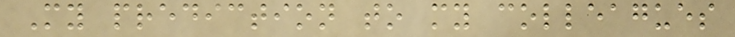My prediction to my colleagues
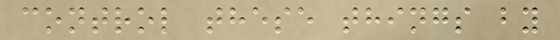control these things by
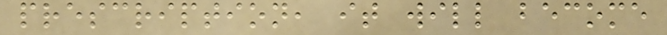prescription, it will become
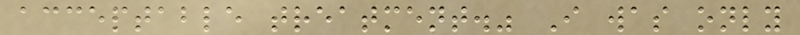acceptable treatment." I was only
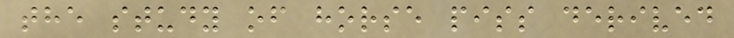the study of horse piss derived
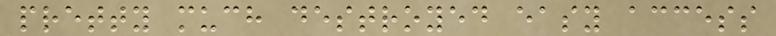pretty much destroyed easy access
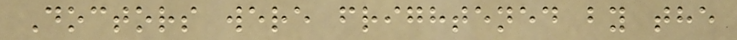Doctors were frightened by the
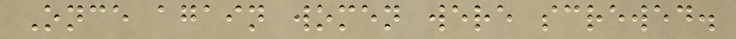Once again women were screwed.
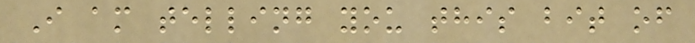I am telling you this bit of
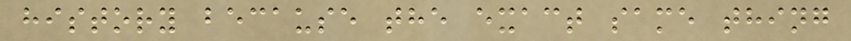history because the exact same thing
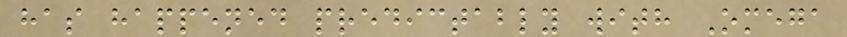has happened predictably with Omega
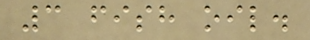3 fish oil.
